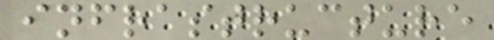infrastructure
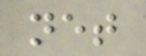net
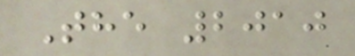The 2010
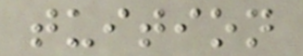tuition
